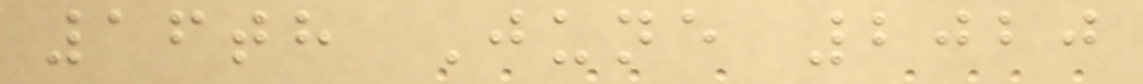16th June 2020
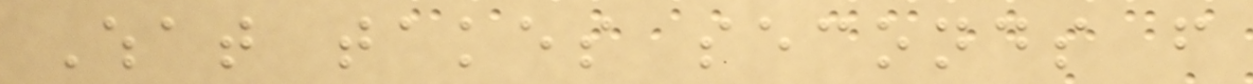What takes seconds from
